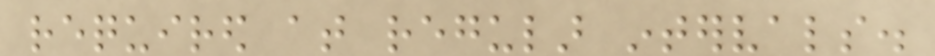required at regular intervals.
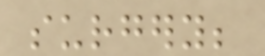surgery;
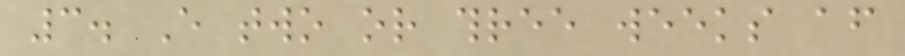3. Every two or three weeks after
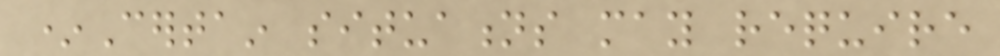*Certain situations may require
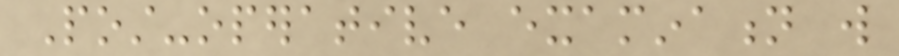Post-operative examination will
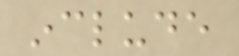include
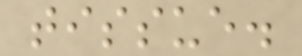tissue.
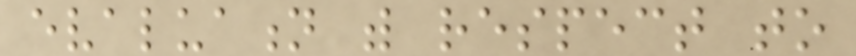evaluation with respect to
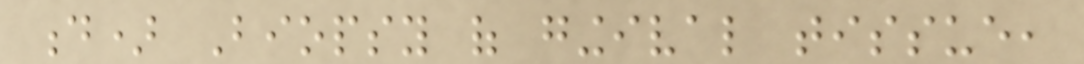d) Biopsy of gingival tissue,
